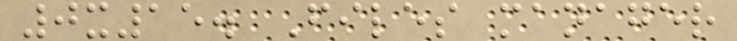0x15. Files manager
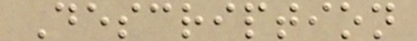Description
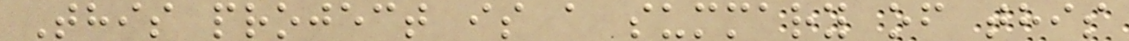This project is a summary of this
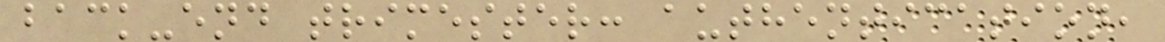back-end trimester: authentication,
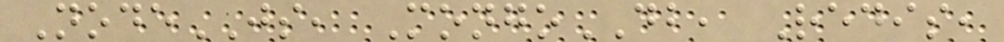NodeJS, MongoDB, Redis,
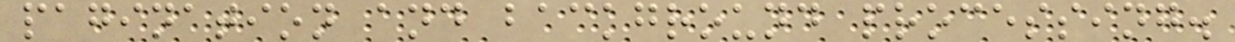pagination and background processing.
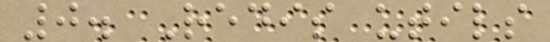0. Redis utils
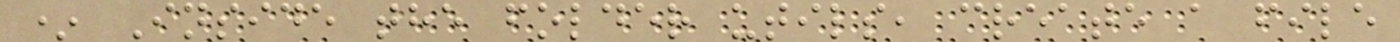* Inside the folder utils, create a file
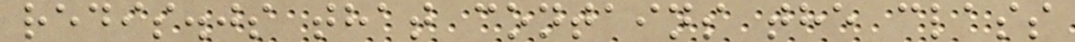redis.js that contains the class
